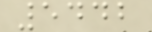5442
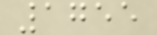1755
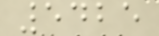5425
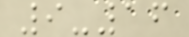9-16
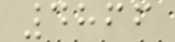4866
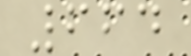664
